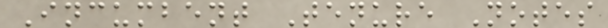Incumbent Tenure Notes
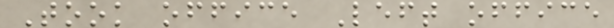Took office Left office
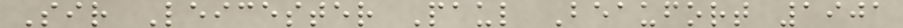Sir Leicester Paul Beaufort 1901
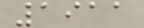1911
